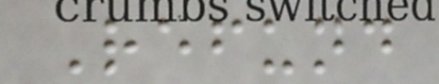Refund
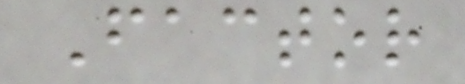Factor
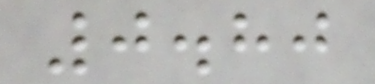0.80
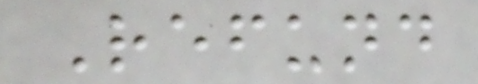Refund
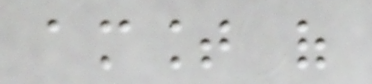amount of
